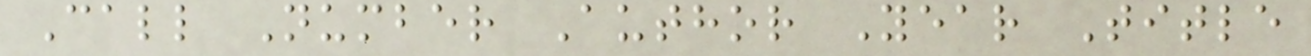Call Number Author Year Title
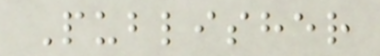Publisher
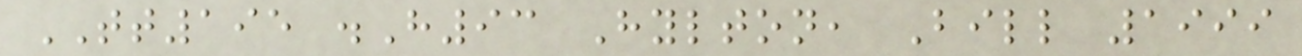TT195 .H93 Hylton, Bill 1999
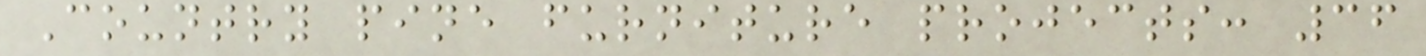Country pine furniture projects: 36
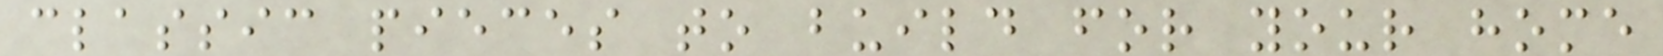classic pieces to build for your home
